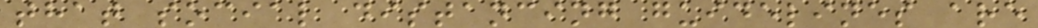that social distancing guidelines are
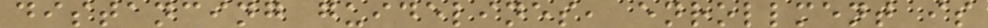distancing guidelines, enrollment is
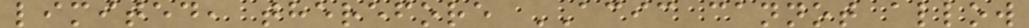limited, therefore ACIC cannot allow
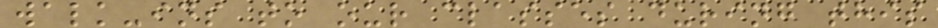walk-ins to our classes during this
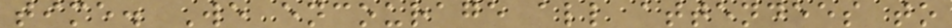time. We encourage all attendees to
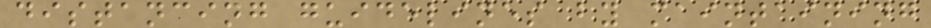distancing guidelines by maintaining
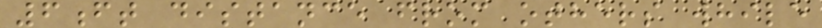6ft distance from others while
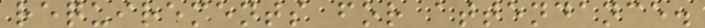requirements for attendance.
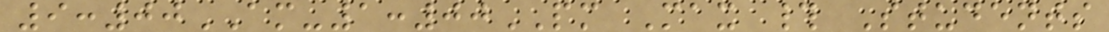9:00AM-1:00PM Max # Students
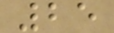25
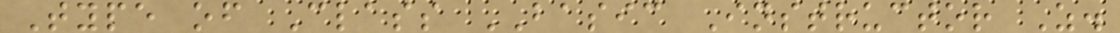Type of Class BASIC Instructor Z.
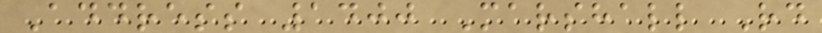Address 1400 Marshall Rd
